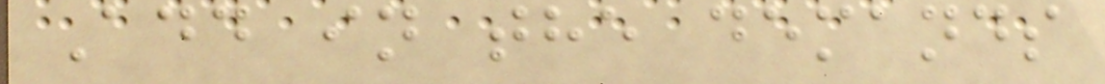Add in the demands
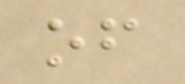of
